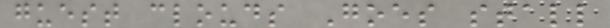guest clouds Goes stall
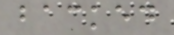backed
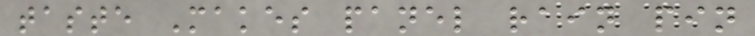taste Makes panel rain pin
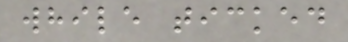while ticked
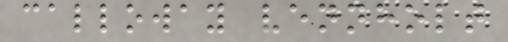calloway vennholt
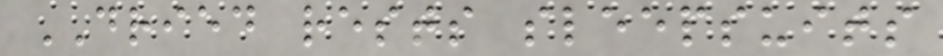DRIED rests sleepsuits
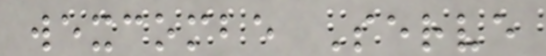wexcombe Serve
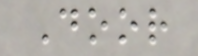Door
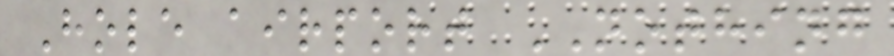Hole airport NOTHING
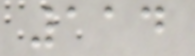114
